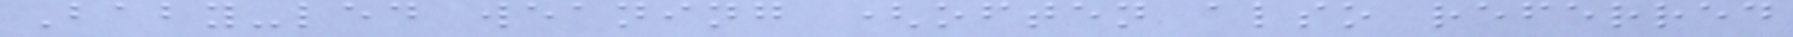Baby-led weaning (often also referred
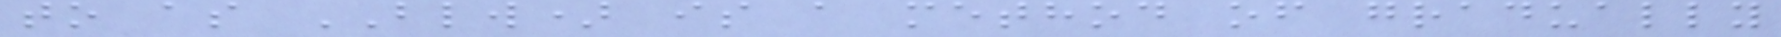to as BLW) is a method of gradually
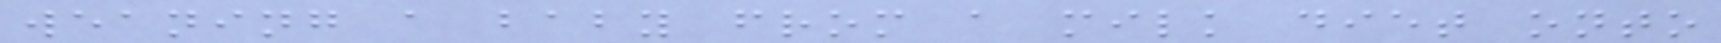weaning a baby from a milk diet onto
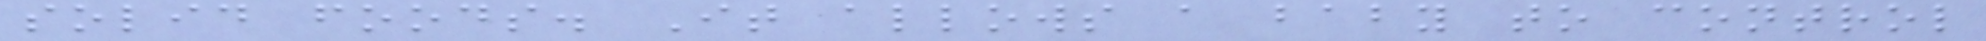solid foods. It allows a baby to control
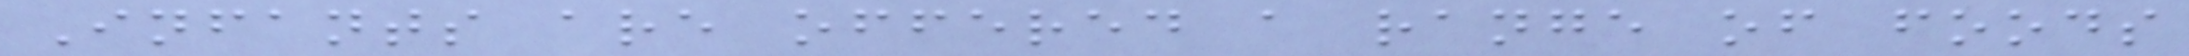Infants are offered a range of foods
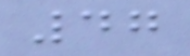47
